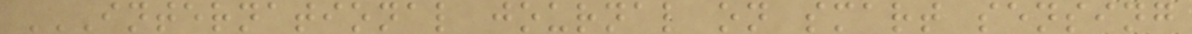INTERNATIONAL JOURNAL ON SMART SENSING
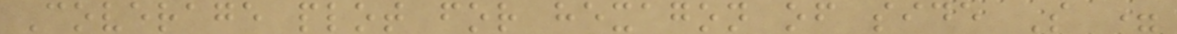Coverage plot for hexagon of side S =
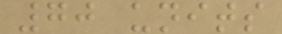70 units
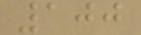100
